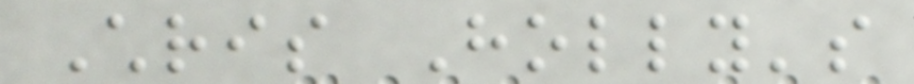Chris Holly's
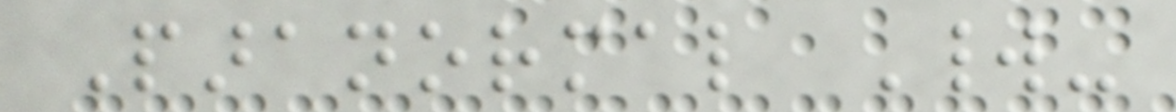Paranormal World-
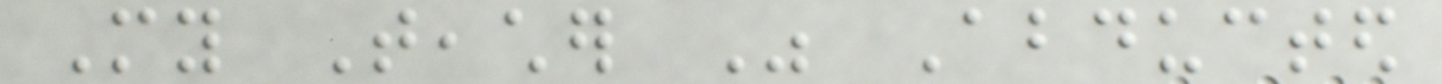My Teacher Was Abducted
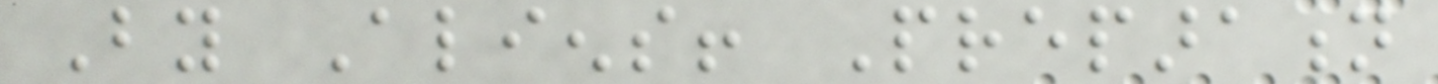By Aliens! Preparation
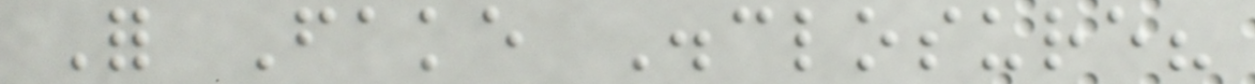For Fake Disclosure?
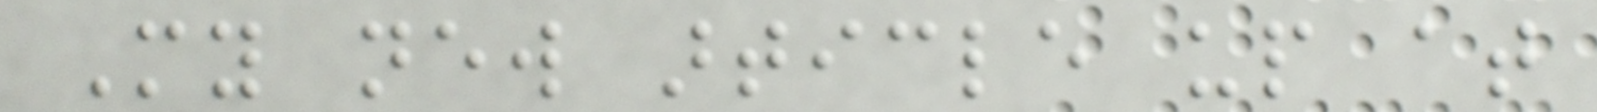My new article up at
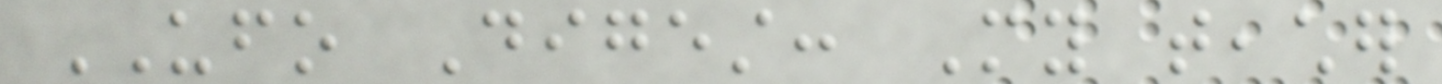UFO Digest: My teacher
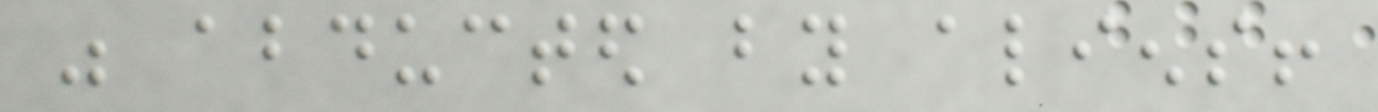was abducted by aliens!
